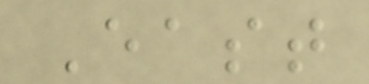East
